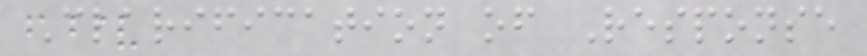Clarification of Response
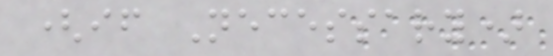(if Necessary)
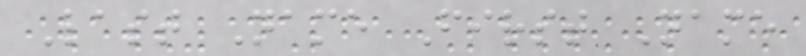Last Name First Name
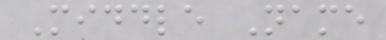Middle Name
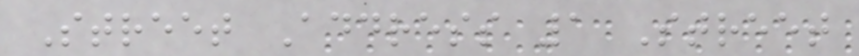Street Address 1 Street
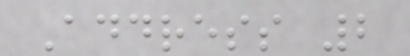Address 2
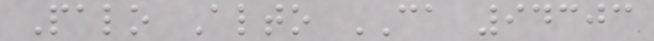Palo Alto CA 94303
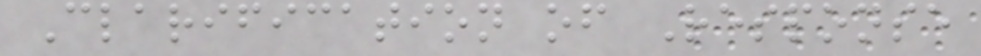Clarification of Response
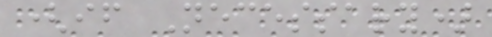(if Necessary)
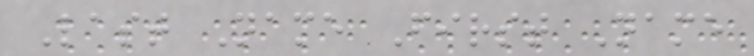Last Name First Name
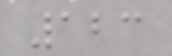123
